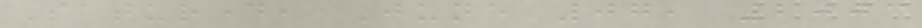Saturday, June 07, 2003
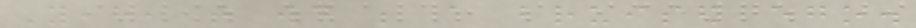Yeah, that would be a bruised ego.
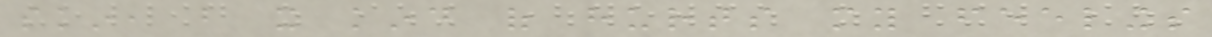skin, but it kind of hurts my feelings
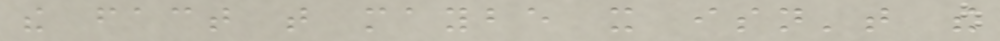the fact that maybe it isn't the
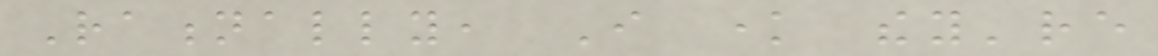Rationally, I know they're
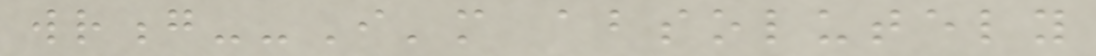wrong--I'm absolutely
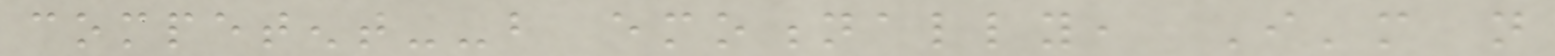competent--but emotionally, I'm not
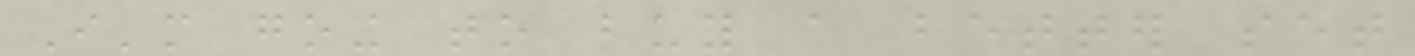I'm going to buy a better set
